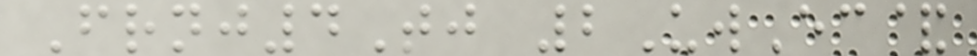Frnj4Tj 2UwEc&
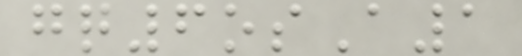gq6osA1
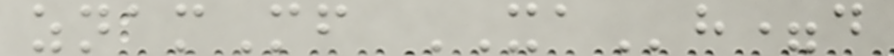znamMf XAh=d
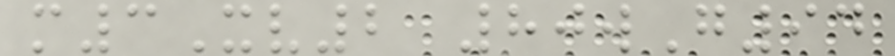m3Xv2 80wG94
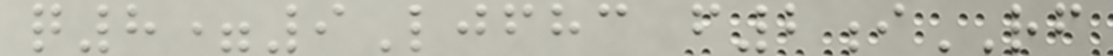q8=9Ljfhc f2iRF
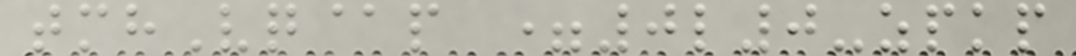tmhVq@p =0l0-zpkp
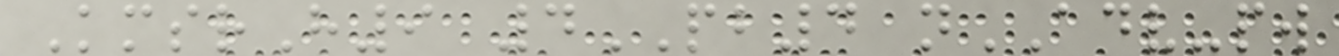KmsrH9 4PB4 nADV-pw
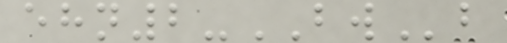ehn2-BWb
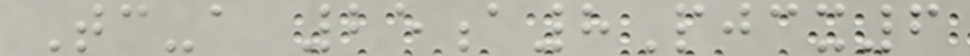Tc-a 25a8Pjcx6
